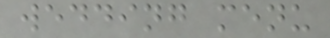wedding menu
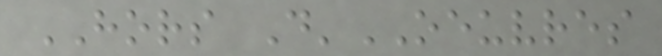HORS D'OEUVRES
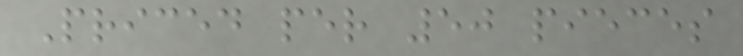Priced per 50 pieces
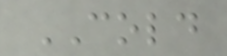COLD
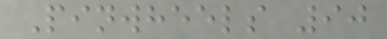Pinwheels 90
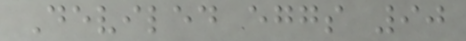Deviled eggs 90
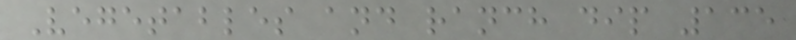Vegetables and ranch dip 135
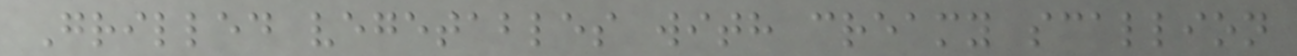Grilled vegetables with creamy scallion
